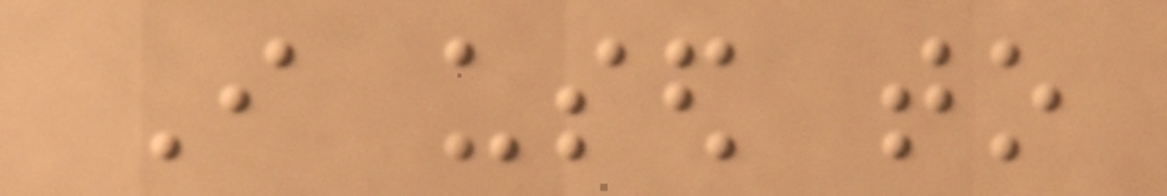I used to
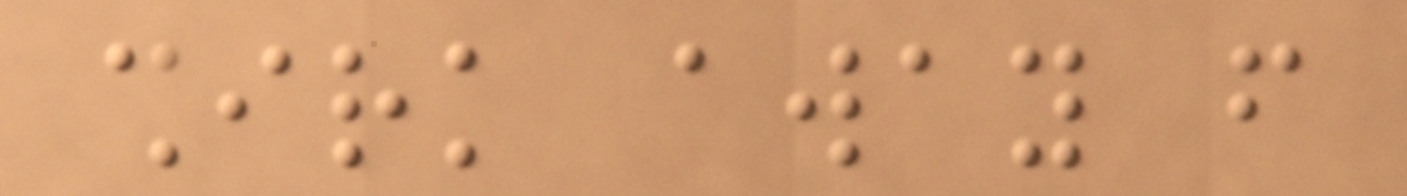shirk away from
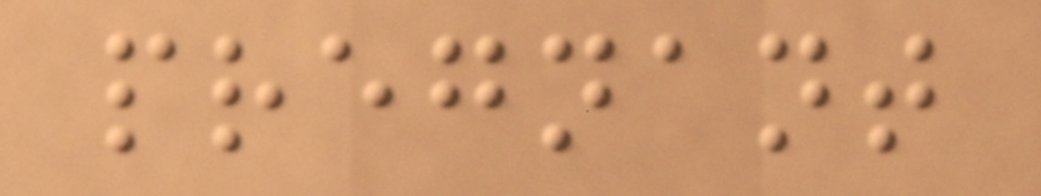pregnant
